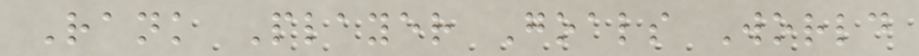Rank Player Goals World
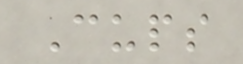Cups
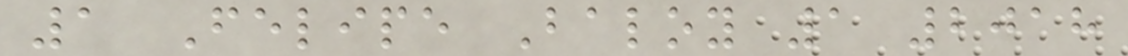1 Felipe Baloy 1 2018
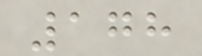178
